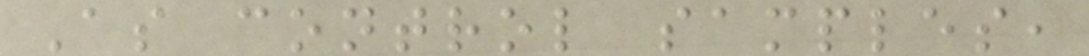As control samples,
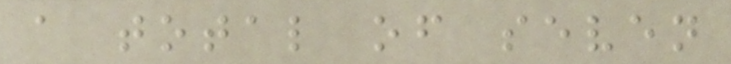a total of seven
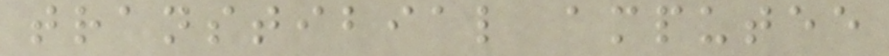transtibial amputee
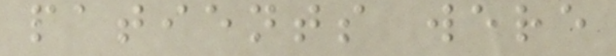patients were
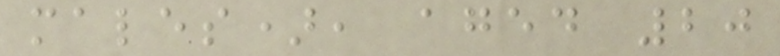males), aged 20
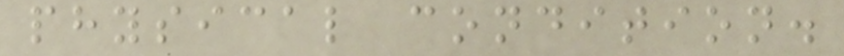physical condition.
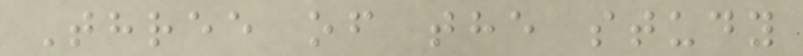Three of the study
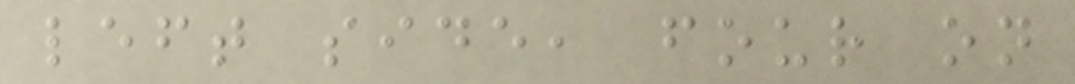left side, four on
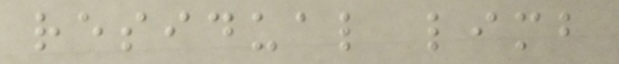residual limb
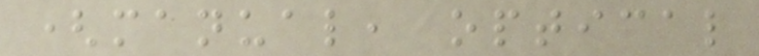(manual, optical
